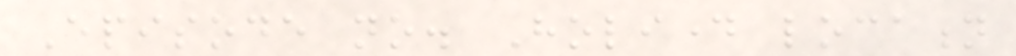Episode no. Holiday location
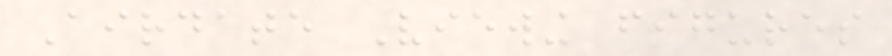Airdate Viewing figures
